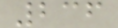236
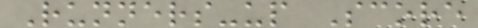Runners-up Score
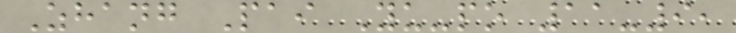Zhang Pai Yu-po 11-9,
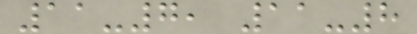11-7, 11-8
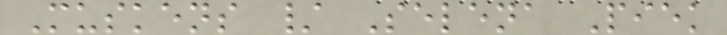Muskens / Selena Piek
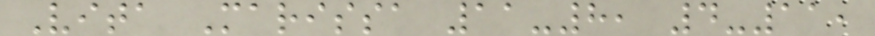Vita Marissa 11-8, 4-11,
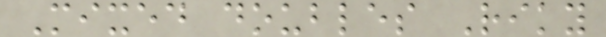Mixed doubles Riky
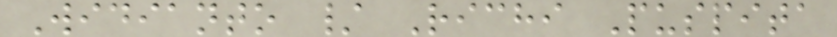Widianto / Richi Puspita
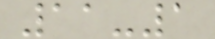11-1
